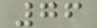76
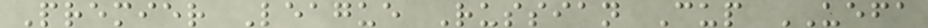Premier League Russian Cup UEFA
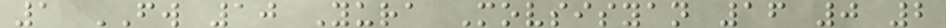1 FW 10 Yura Movsisyan 16 0 2
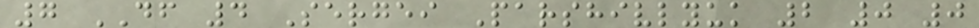7 DF 4 Sergei Parshivlyuk 2 0 0
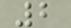2
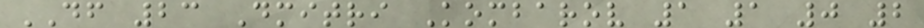DF 23 Dmitri Kombarov 1 1 0 2
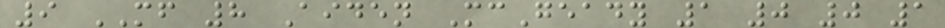9 MF 8 Aiden McGeady 1 0 0 1
